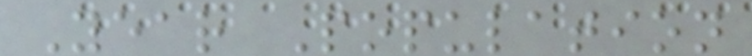Year Population
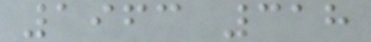1963 318
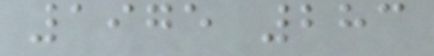1975 283
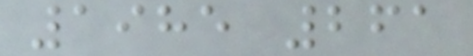1985 261
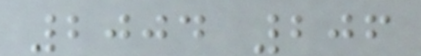2004 206
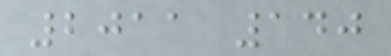2011 140
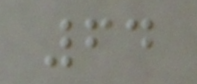64
